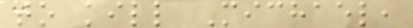to kill Michael,
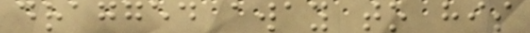dragged away to his
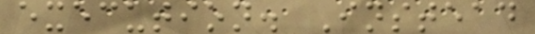execution. Instead
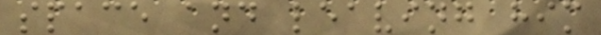space and leaving him
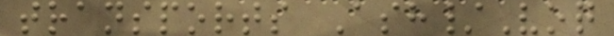transports Ash/Voq
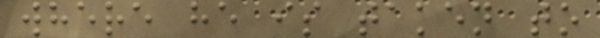where he is taken to
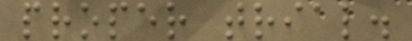proper trial.
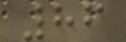86
